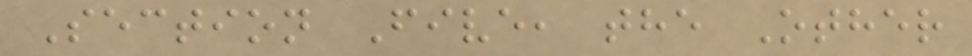Section Five, the Other
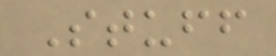Stuff
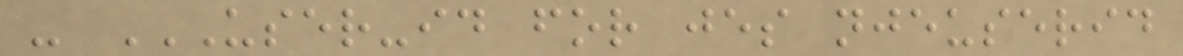- USER-ID FOR JES NJEUSERID
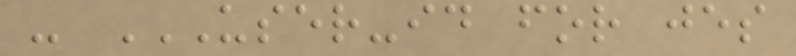- USER-ID FOR JES
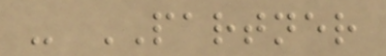- PARTNER
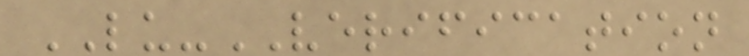LU-VERIFICATION
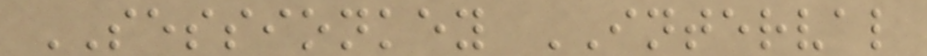SESSIONKEY INTERVAL
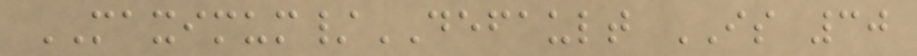MAXIMUM/DEFAULT IS 30
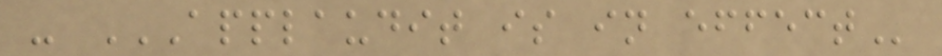- APPLAUDIT IS IN EFFECT
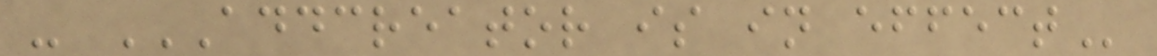- ADDCREATOR IS IN EFFECT
